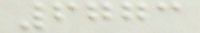6773
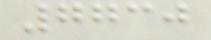7730
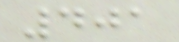401
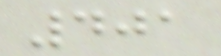401
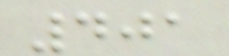401
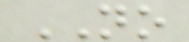NO
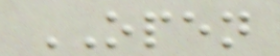OPEN
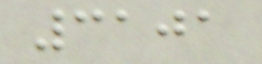3101
